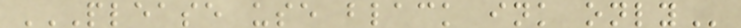PLEASE USE BLACK INK ONLY
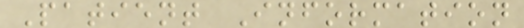Patient Information
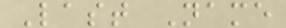Last Name
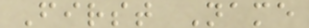First Name
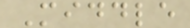Middle
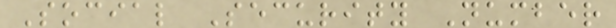Social Security Number
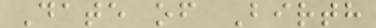Date of Birth
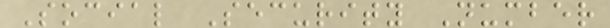Social Security Number
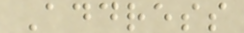Address
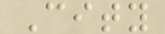City
